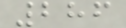286
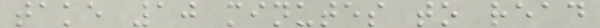take 10 minutes to read
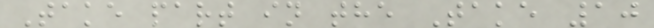Take part in the Take 10
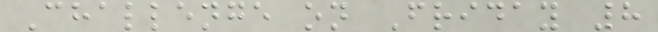Challenge on Friday 8
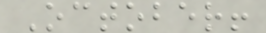October!
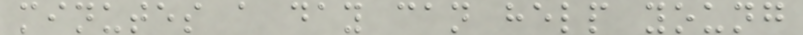minutes a day can help young
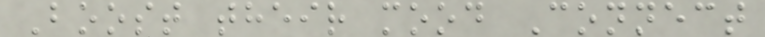Boost their mood Connect
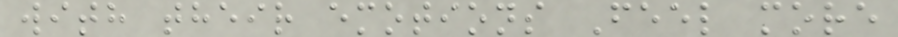with their emotions Feel more
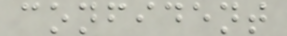confident
